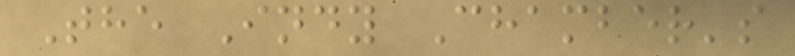The Indy Chamber's
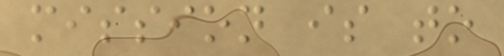mission is to
